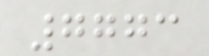7773
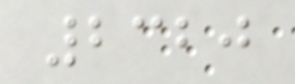2320
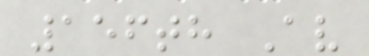156th Av
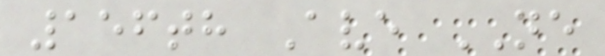156th Ave NE
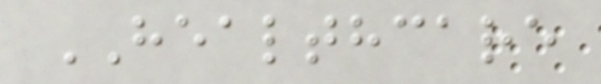HEALTHCARE
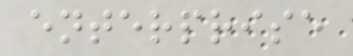enterprise
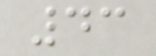43
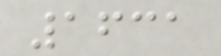1631
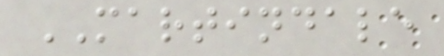MARTINDALE
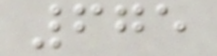675
